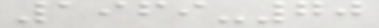1969-70
